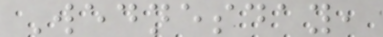Wednesday,
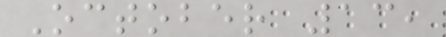October 13,
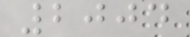2004
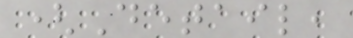(Detail,
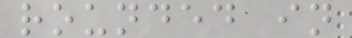rounded in
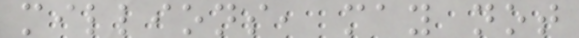millions, may not
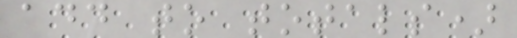add to totals)
